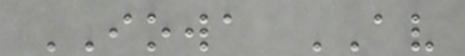IOWA AV
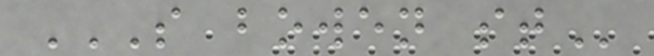S BOWEN ST
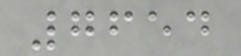7654
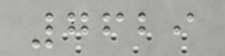7629
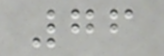76
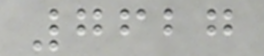7627
